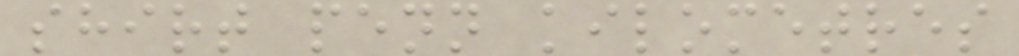shirt penn kilometres
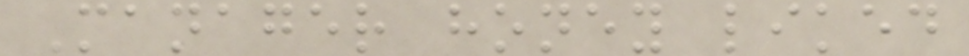Manager honey liked
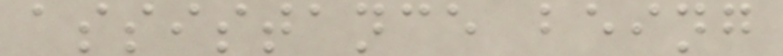assistance being
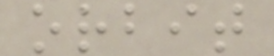orbit
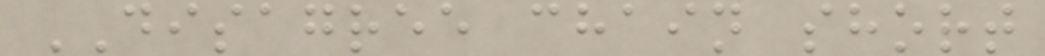DISAGREE chain short
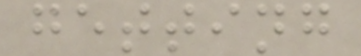getting
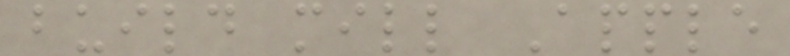build mill Apple
